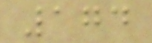174
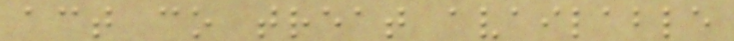act co treat available
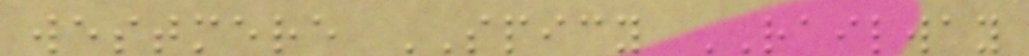westmere SPICY RAILWAY
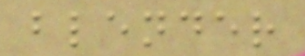blender
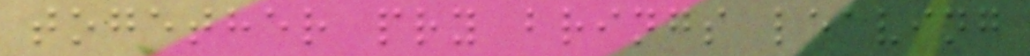together pry brings leaving
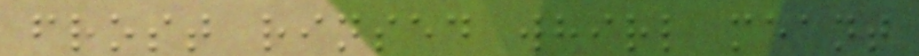frost rinsed whirl meant
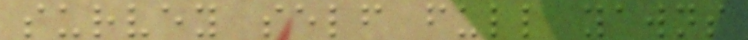survey self full yawns
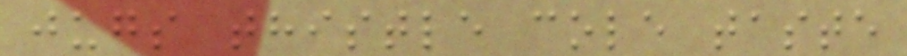jugs thistle cole taste
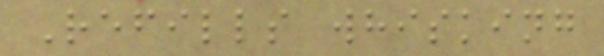Refills whisking
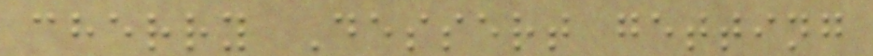cherry Dessert getting
